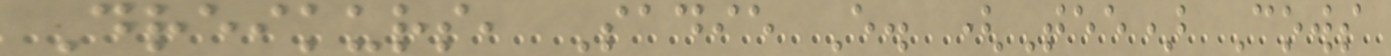Dreikurs, Sadie E. (Tee) Cows
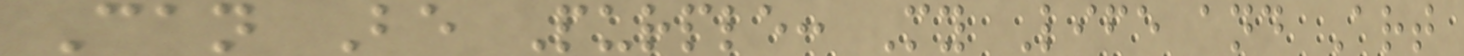Can Be Purple: My Life and Art
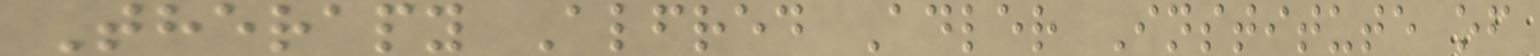Therapy Alfred Adler Institute of
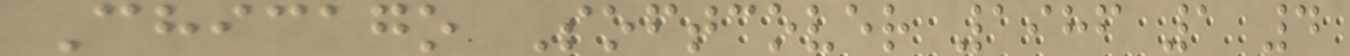Chicago Softcover 1986 1 4
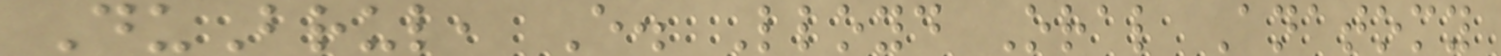DuBrul, E. Lloyd Oral Anatomy
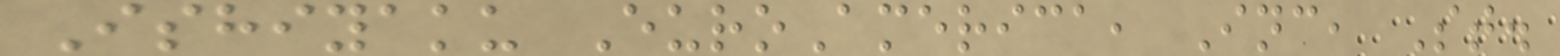Ishiyaku EuroAmerica, Inc, St.
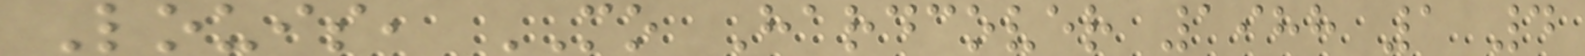Louis, MO Hardcover 1988 1 4
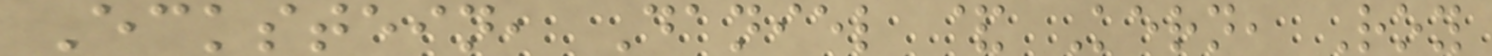Eckstein, Daniel & Kern, Roy
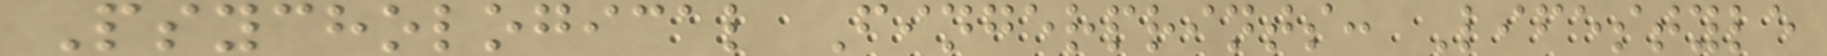Psychological Fingerprints: Lifestyle
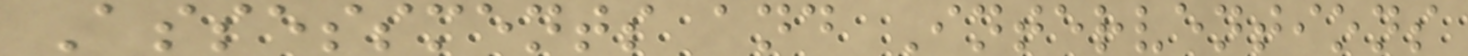Assessments and Interventions
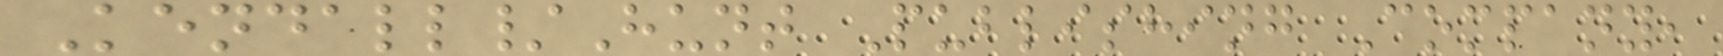Kendall/Hunt Publishing Company,
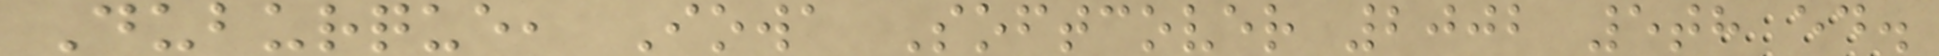Duburque, Iowa Softcover 2002 5th ed.
